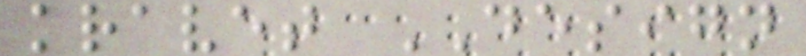kravet DESIGN
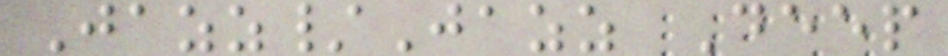Jazz/Jazz Deep
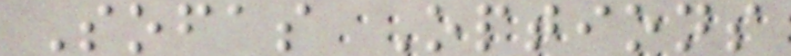Sofas Options
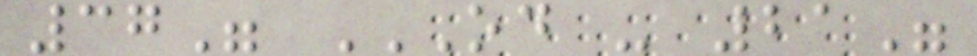37" OD - 21"
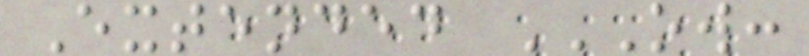Extended OW:
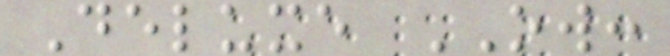Deluxe OW:
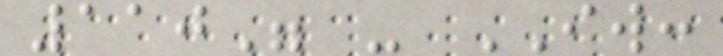110" - IW:
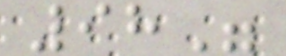98"
